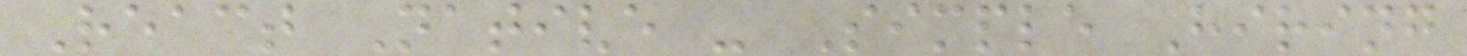React Native - Simple Hiring
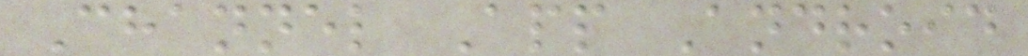Channel App Android
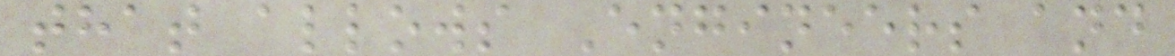that allows Engineers and
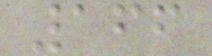166
